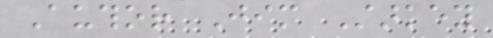Author Jim Starkey
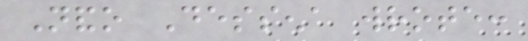Nando Dessena wrote:
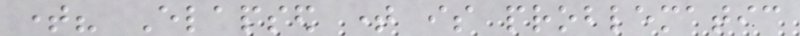time? Elapsed time is problematic
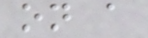on a
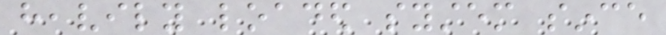heavily loaded system since
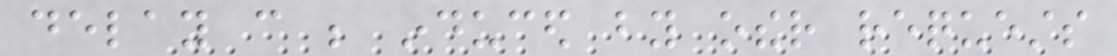delay can be induced by other requests
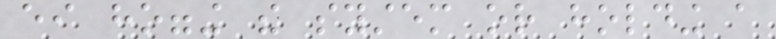either hogging the system or holding a
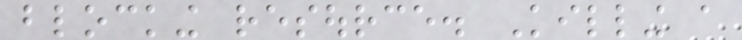blocking resource. Killing a
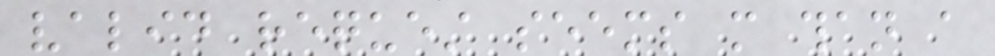valid request seems more than a
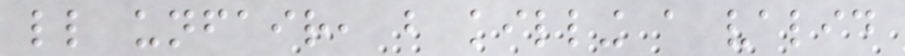little unfair, but killing a valid
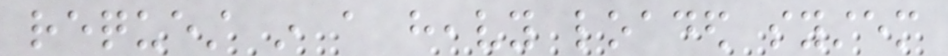request in a heavy loaded system
